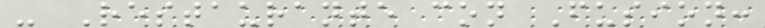- Restaurante con Fusion:
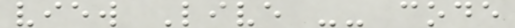view Live -- code
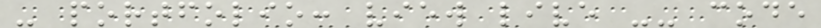- portfolio: view live -- code
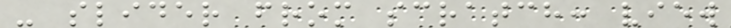- slider from scratch: view
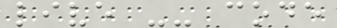live -- code
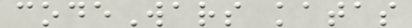codeWars katas
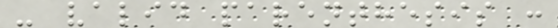- valid parenthesis :
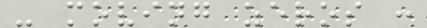- moving zeros :
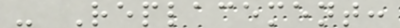- Replacement:
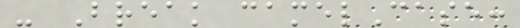- Break camelCase:
